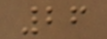26
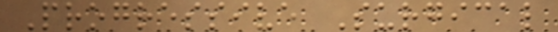Progressive Surgical
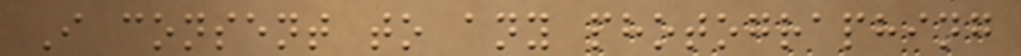I consent to any photographing
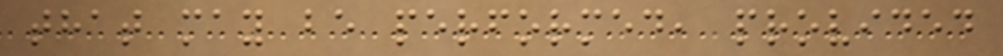that may be performed, provided
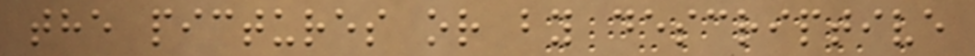the pictures or by descriptive
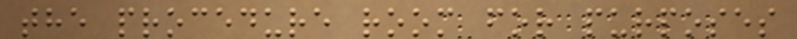the procedure room for purposes
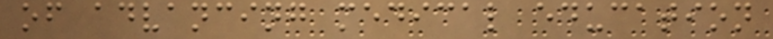of advancing medical education
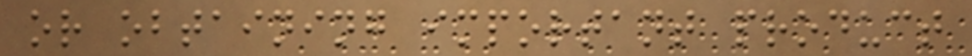or obtaining important product
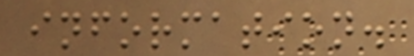information.
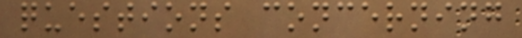questions concerning
